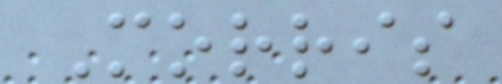Morris
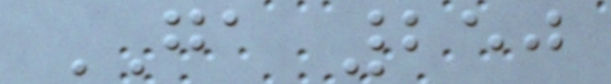GA 250
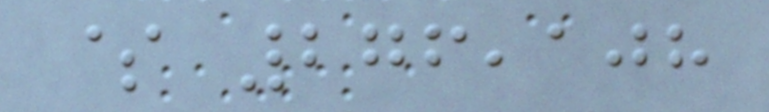$ 276,108
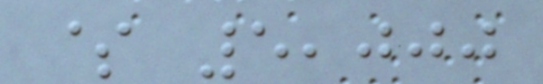$ 5,000
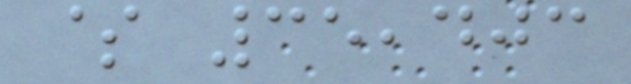$ 35,403
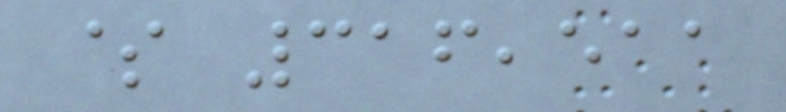$ 316,511
